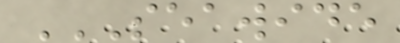SEAWIDE
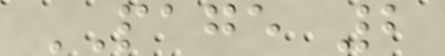PAGE 2
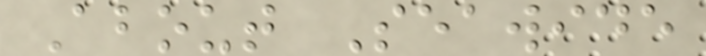About Seawide
